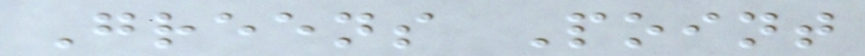Greens Point
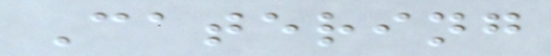Catering
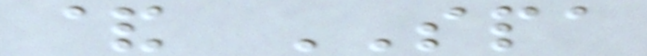& SPA
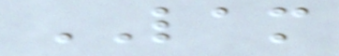LAM
